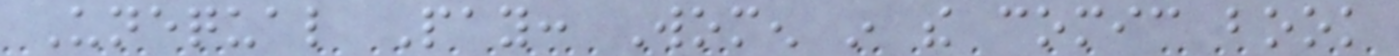Unequal Pay: Women in the comic book
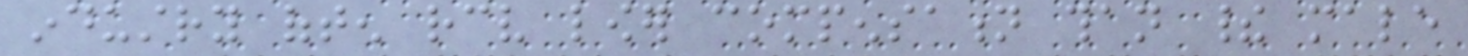industry often receive lower compensation than their male
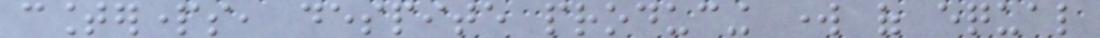counterparts, despite producing work of equal
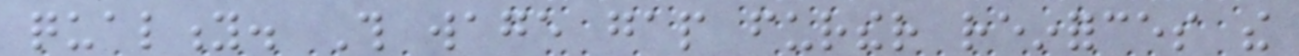quality. This wage gap further reinforces the
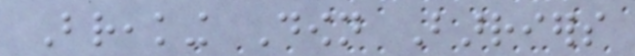Breaking Down Barriers
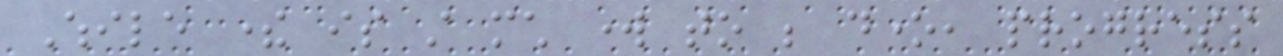While there is still much work to be done, progress
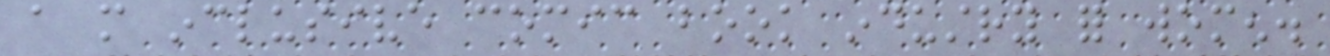a more inclusive comic book industry for women.
